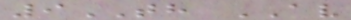9TH AV
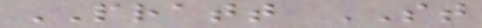PRATT ST
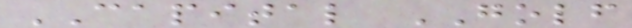CAPITAL GOLF
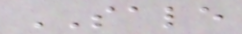SALE
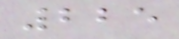225
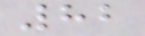82
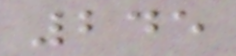245
